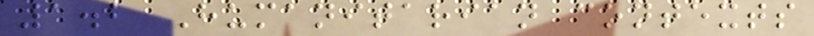1.2 Humanitarian contexts
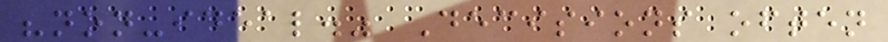"non-ideal." Decisions often
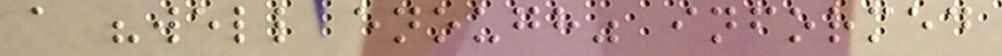a "well enough" informed
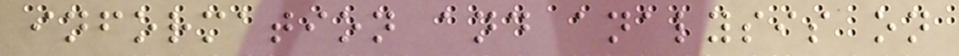information and analysis on
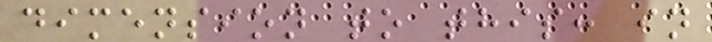dimension to this: in
